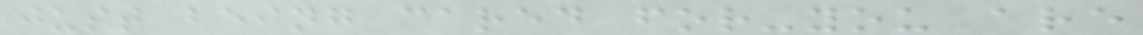just being cared for-you are
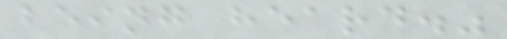being heard."
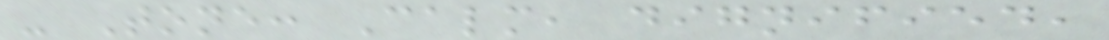- Tone: Calm, dignified,
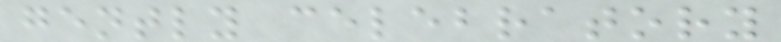gently celebratory
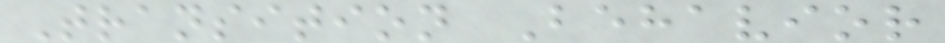Transition Behavior
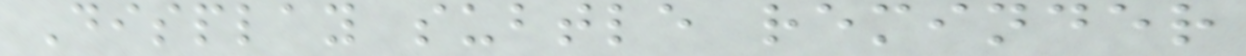Display subtle reminder
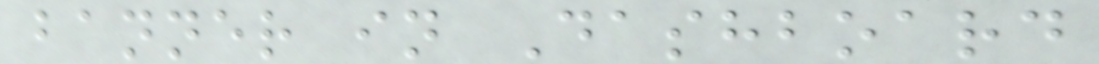banner in Dashboard
